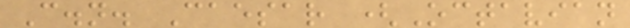C.n. Caesar (Octavian
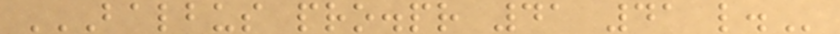BALBUS PRO.PR 41 41 L.
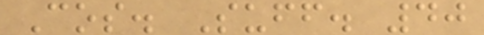Cos. Suff. 40
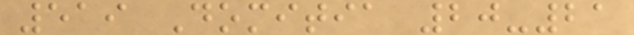519 Domitia 20-21
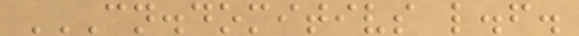CN.DOMITIVS L.F.
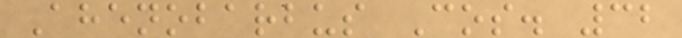Ahenobarbus Cos. 32
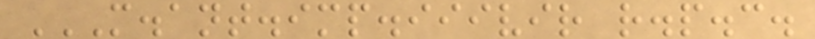M.ANT.IMP.IIIVIR R.P.C.
